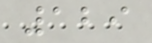129
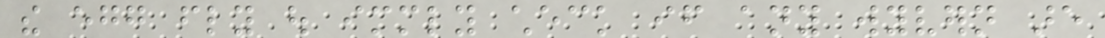the egg fly out immediately check if any wyvern are
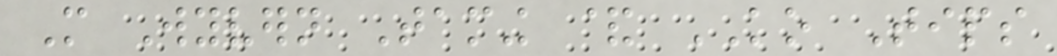More Wyvern Taming & KO Tips
